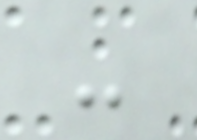-
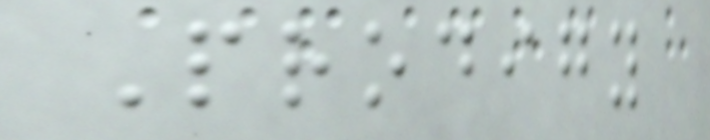Prodigy
